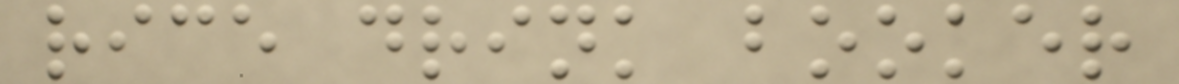rice drink booker
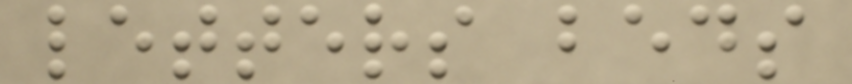letters beds
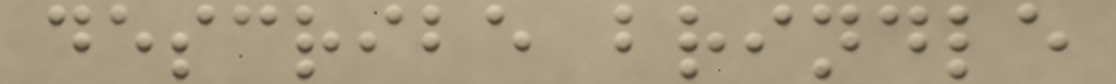describe brindle
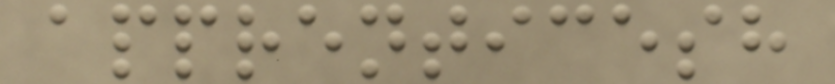apprenticesh
